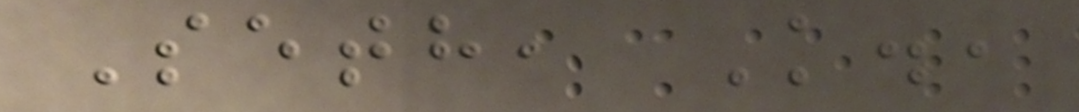Seth, K.,
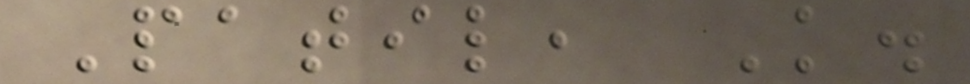Patil, K.
